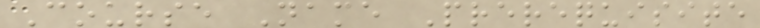Course Name Prerequisite
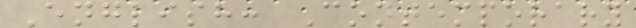English: Contemporary
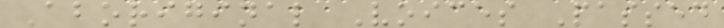Aboriginal Voices Passed
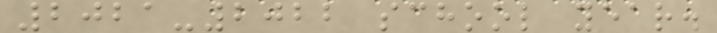2021-2022 school year.
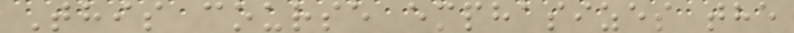This course emphasizes the
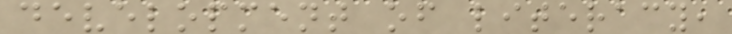development of literacy,
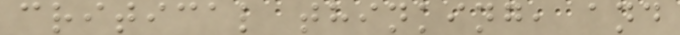critical thinking, and
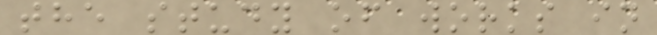the study of works in
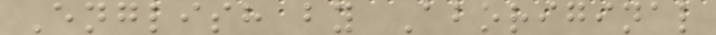English by Aboriginal
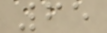65
